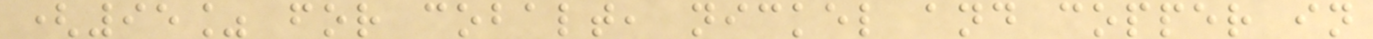(95% for cobalt, nickel and copper in
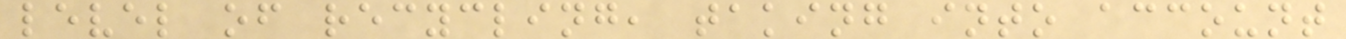level of recycling, taking into account
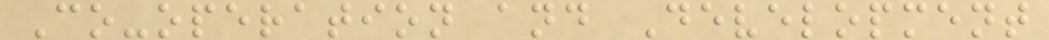Co-operation and Development
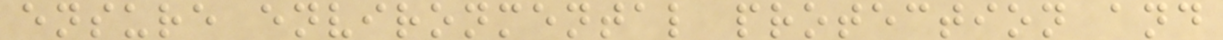ensure environmental protection and
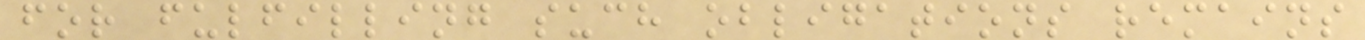for fulfilling such obligations remains
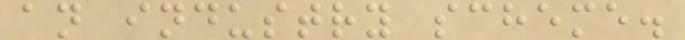an industry scheme.
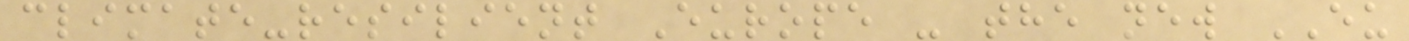climate-resilient Europe - the new EU
